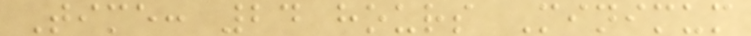Time: 24 hours Minimum
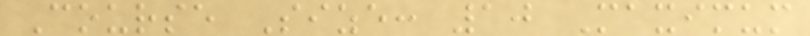Course Size: 10 Maximum
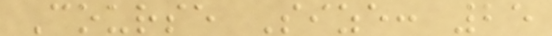Course Size: 25
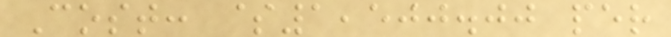Cost: $1,500.00 per
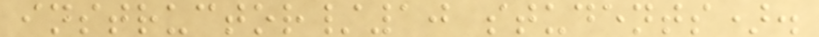instructor/10 students).
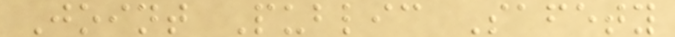Joint Public Safety
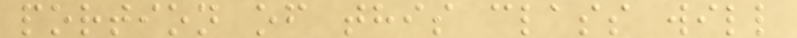portion of this class will
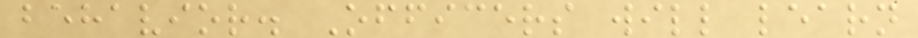behavior. Officers will learn
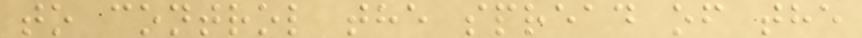to control the spread of the
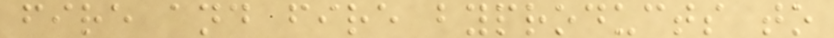fire and fire byproducts to
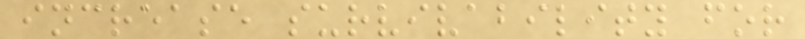increase survivability for
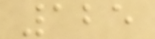125
